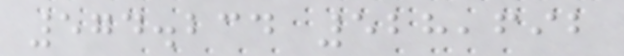574.234 528,692
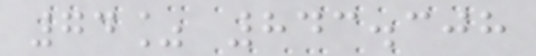74% 843.308
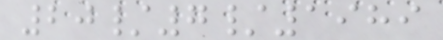20/7/1989
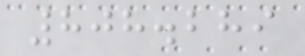808.289
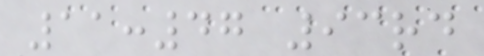11:47 93rd
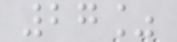27%
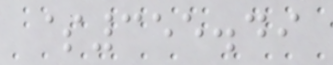$355.49
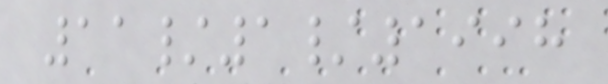11/1/1998
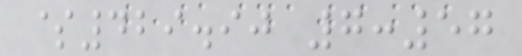$429.90 7:57
